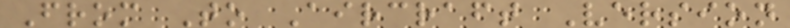From To Aircraft Version
